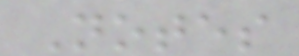Notes
